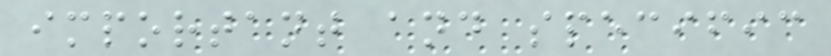important and specific
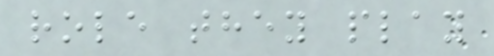role they play
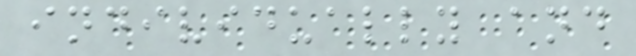individually and
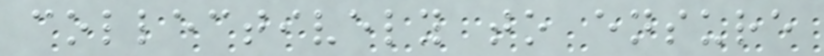collectively to ensure
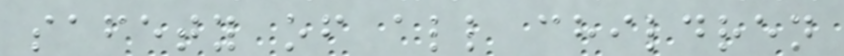safety of all children
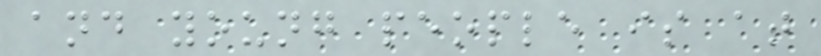and young people is at
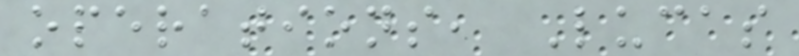operations, Lucas
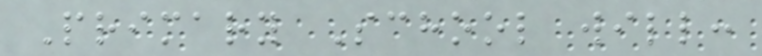Primary School will:
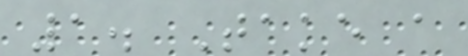1. Take a
